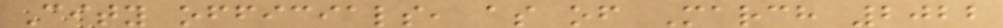City officials, as of March 2022
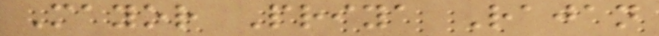Mayor Priya Rajan
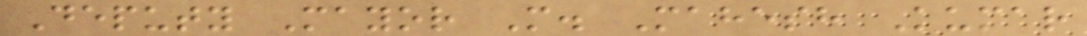Deputy Mayor M. Mahesh Kumar
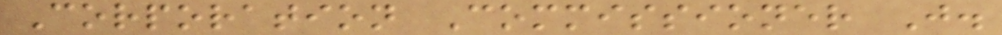Corporation Commissioner J.
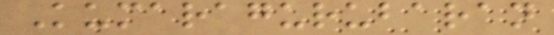Kumaragurubaran
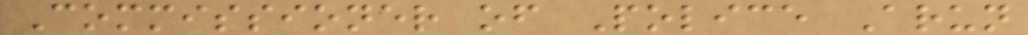Commissioner of Police Arun
